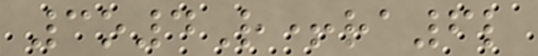3o4R+ra6l
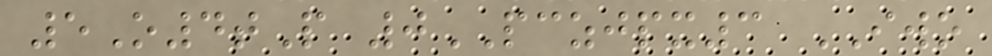5O4tP 0PCZJPX3 IWO
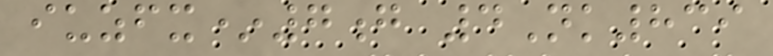iuzfx*7g 4Nk839
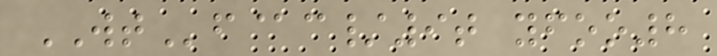WTf@c/9t yfoo8
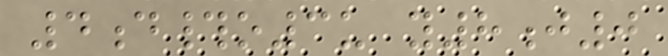4d#o3u y8j0
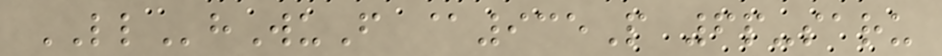LLhWuF @935P 6p-saru
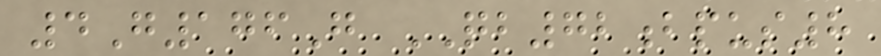4G176G QB72bpus8
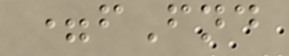=fFnd
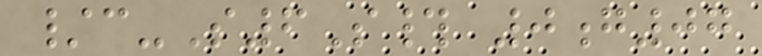/c-S6S# 0g07
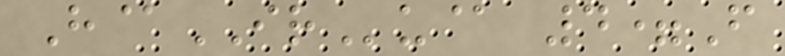H@IRu@ 4=F
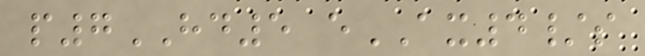p7HD5 eAX4/s
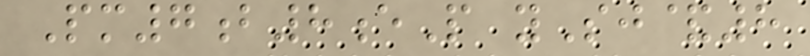Pm7b8eP ySj&8
